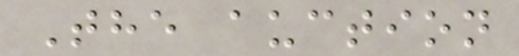The auction
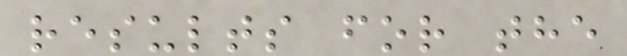results for the
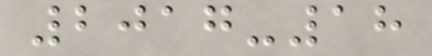2017-18
